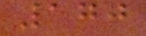170
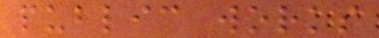public works
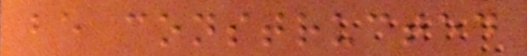be constructed
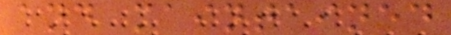and maintained
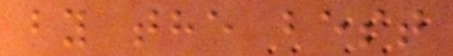by the best
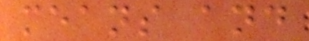means and
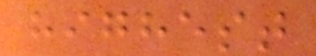highest
